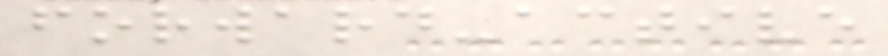forward-active
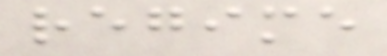regime
